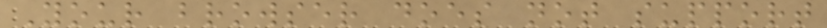Your browser does not support
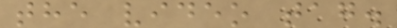the video tag.
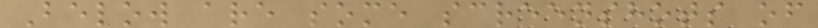Below are some screenshots of
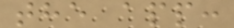the app:
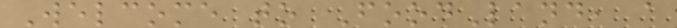Welcome to FoodLand, a
